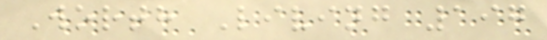Worth Living 197
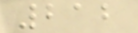212
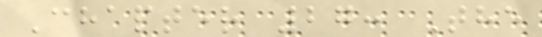Chapter 27: The
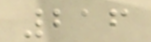216
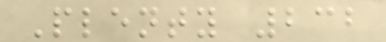Plenty 232
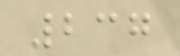237
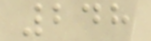248
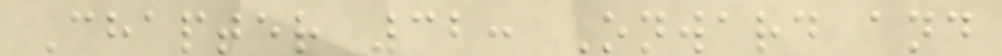Chapter 32: Onward and
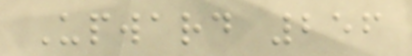Upward 256
